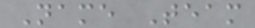Name Team
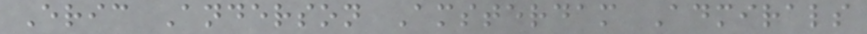Eric Anderson Amsterdam Admirals
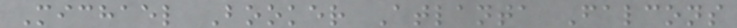Michael Booker Atlanta Falcons
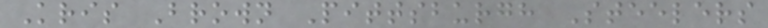Kris Brown Pittsburgh Steelers
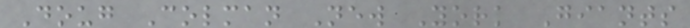Doug Colman New York Giants
